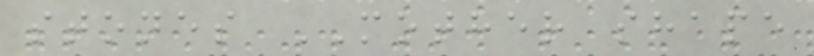stones MOTHER shape
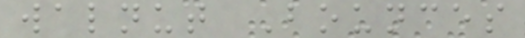walnut Bounces
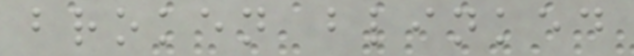broken blinked
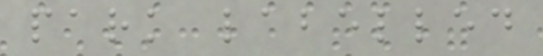park labelled
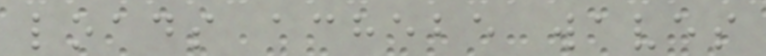loads achebe waves
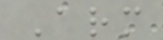Arm
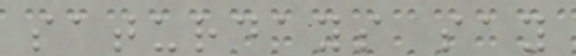saturdays say
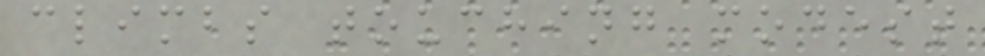climbs touching modest
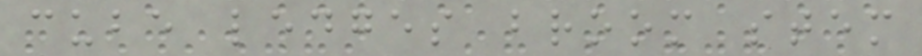cube ledges broom stem
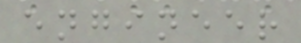engineer
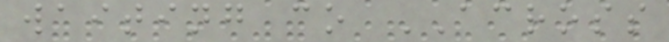waiting co ACROSS
